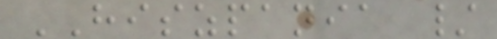HISZPANIA /
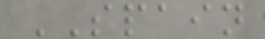SPAIN
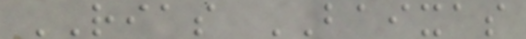RIAS BAIXAS
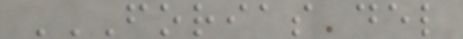FORIAS DEL
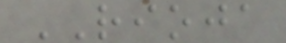RIOJA
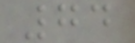74
